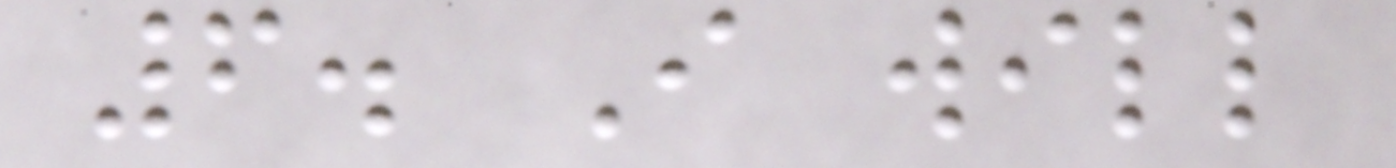6. I will
